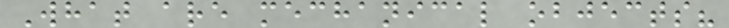What are mechanical objects?
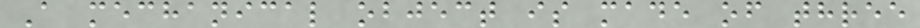A mechanical object is made of three
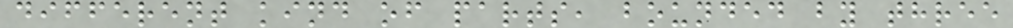different kind of parts, bounded by three
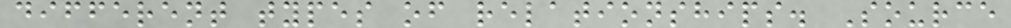different types of relationships. Source
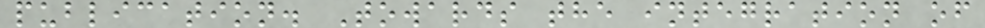publication. Towards the integration of
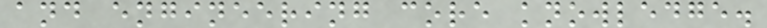and engineering core knowledge.
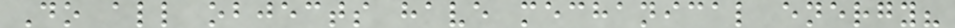Do all objects have mechanical energy?
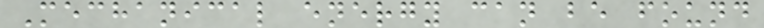Mechanical energy can be found
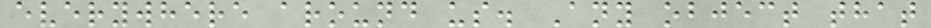everywhere around us. Any object that
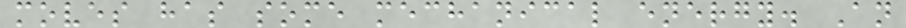moves has some mechanical energy. An
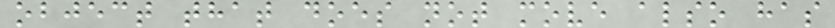object that does not move also has
